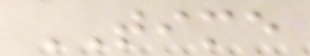TIME
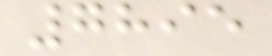7895
